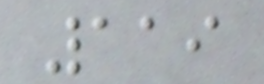119
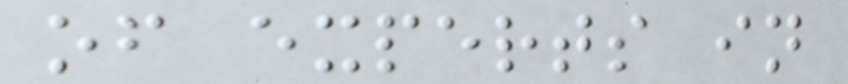of experts in
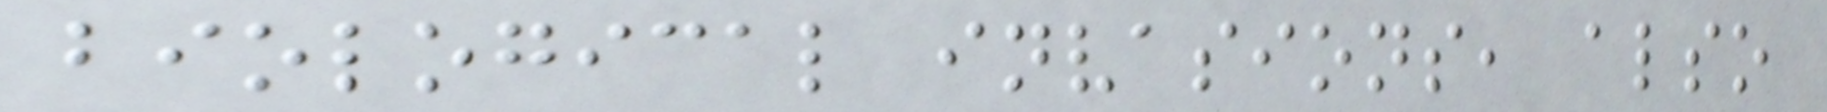biological invasions, also
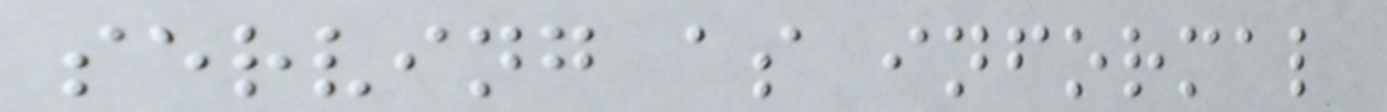serving as informal
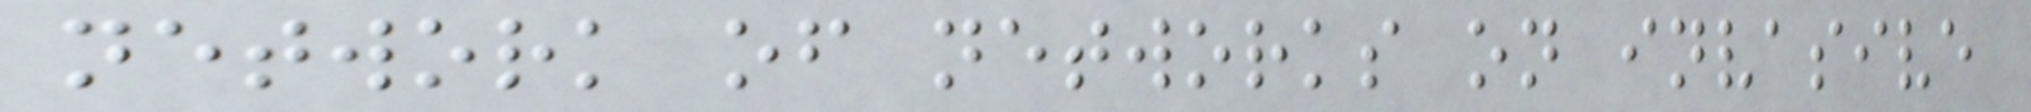network of networks on invasive
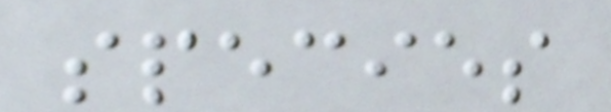species
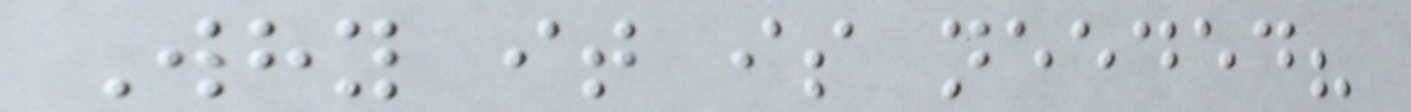Why it is needed?
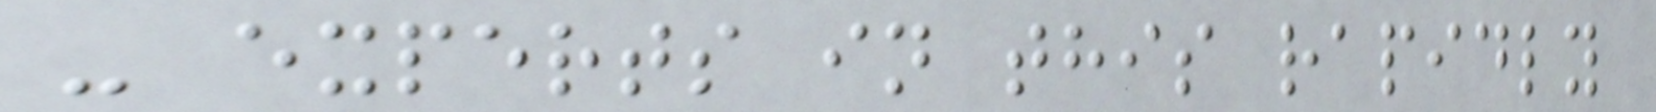- experts in this rapidly
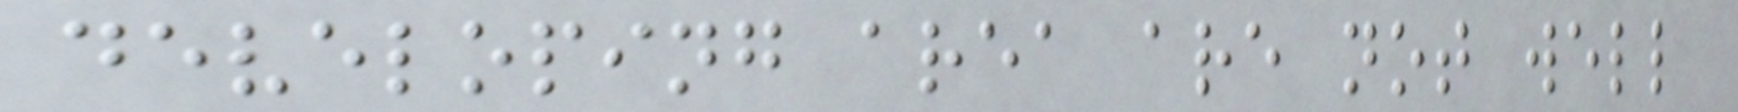developing area are not well
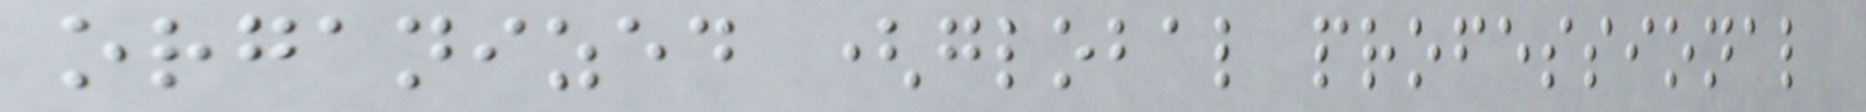organized (global professional
